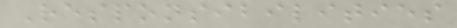Responsibilities
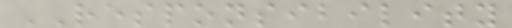RESPONSIBILITY
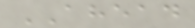AHEAD
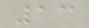13
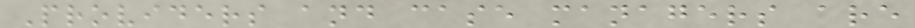Providers and case managers are
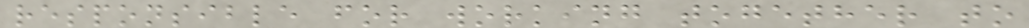responsible for working together to
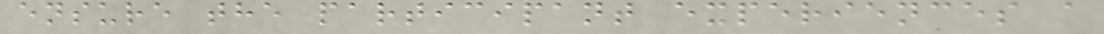ensure the participant experiences a
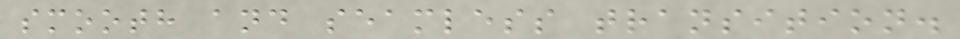smooth and seamless transition.
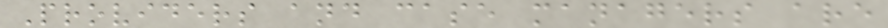Providers and case managers are
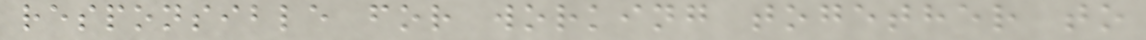responsible for working together to
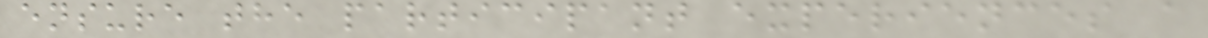ensure the participant experiences a
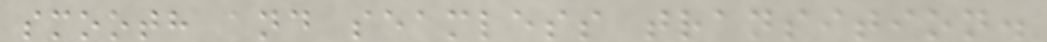smooth and seamless transition.
